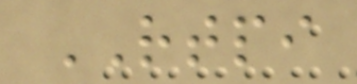RTPI
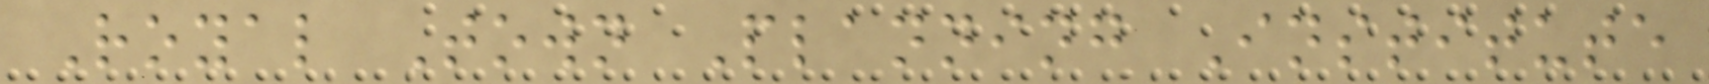Royal Town Planning Institute
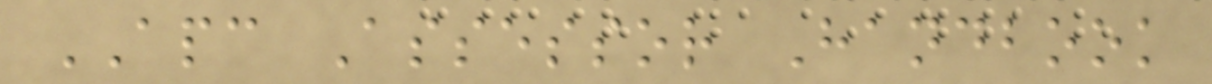APC Assessor Handbook
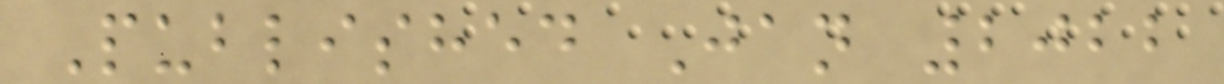Published Jan 2022
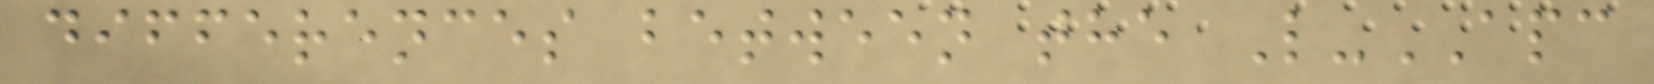differences between the L-APC
